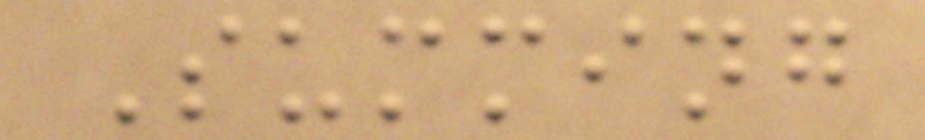Summing
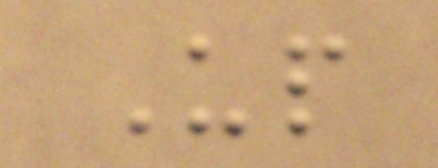Up
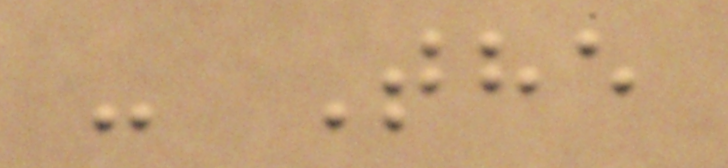- The
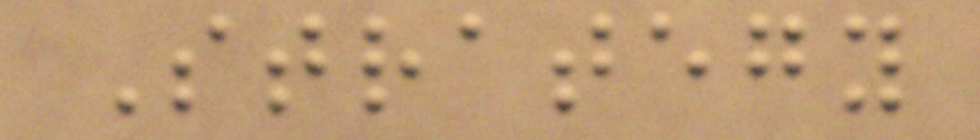Strategy
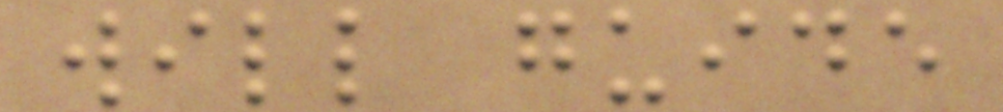will guide
